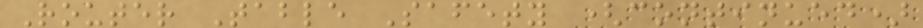Router Table Safety (continued)
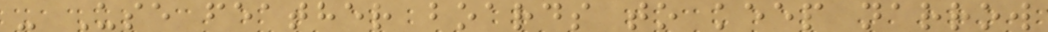- Use feather boards to keep narrow
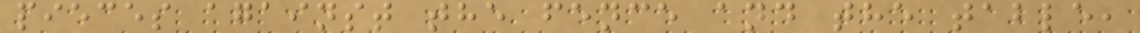pieces against the fence and the table,
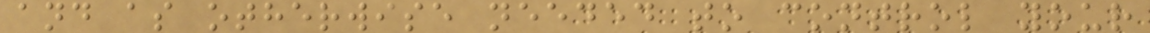and as otherwise needed to control your
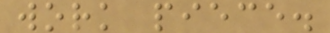work piece.
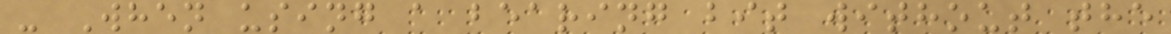- When using a bearing bit without the
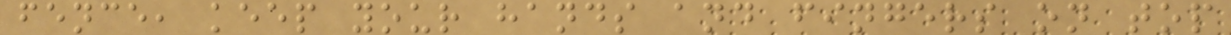fence, keep your hands and fingers on top
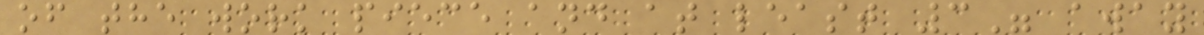of the work piece and at least 3" away
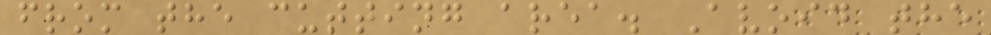from the cutting area. Avoid the
